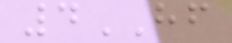4HF
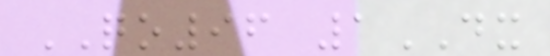QO96 1DX
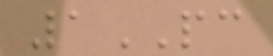1PC
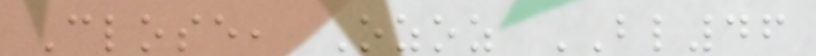Close, Ozoz BL46
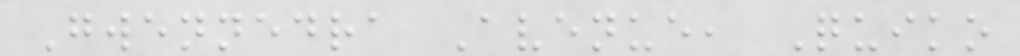Gwennedra Avenue, Quiko
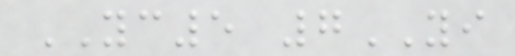YC5 7YI
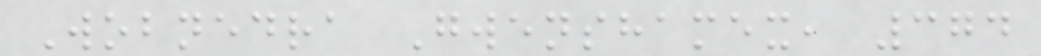Wobnedra Gwenshamex, 374
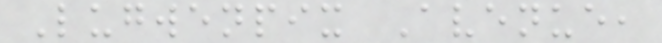Lugwenpix Avenue,
